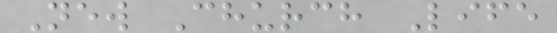New Church Life
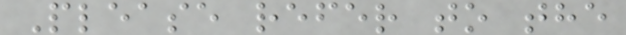Please refer to the
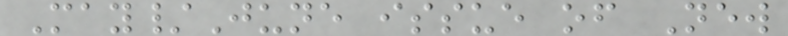May/June issue of New
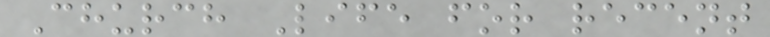Church Life for recent
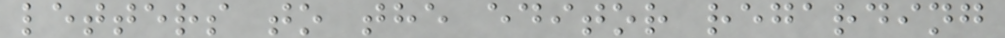letters to the editor regarding
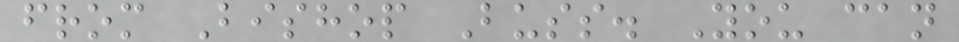from Bishop Buss. You can
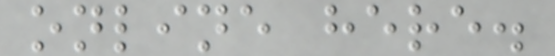online here.
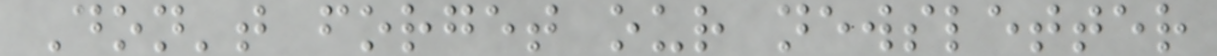Don't forget our newsletter
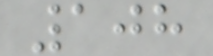108
